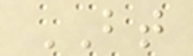BT
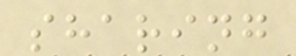sharing
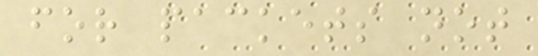for packets not
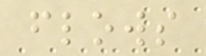flows
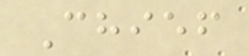Chief
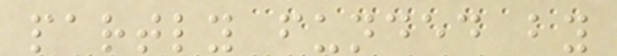partly funded by
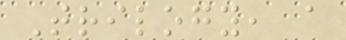Trilogy, a
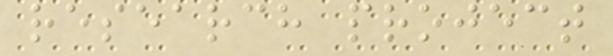research project
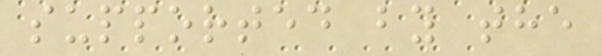supported by the
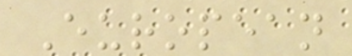European
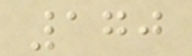170
